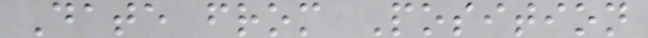Date from Position
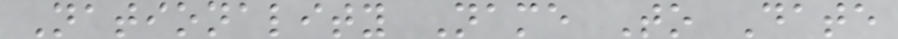Nationality Name To Date
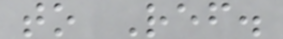to Ref.
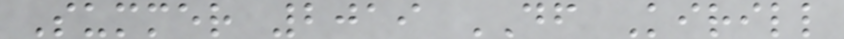Summer 2019 DF Kirill
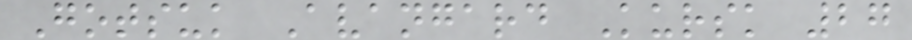Gotsuk Avangard Kursk 27
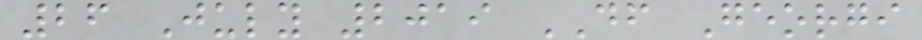26 July 2019 DF Georgi
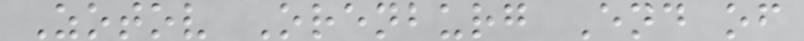Zotov Orenburg End of
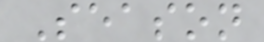Season
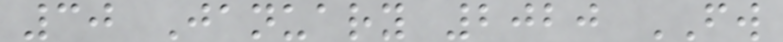30 January 2020 FW
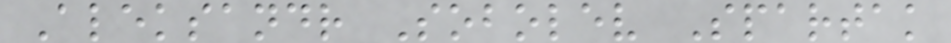Aleksandr Sobolev Spartak
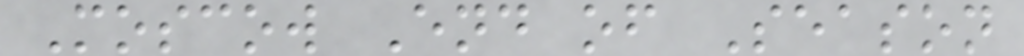Moscow End of Season
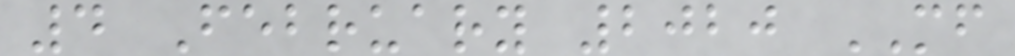4 February 2020 MF
